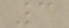3
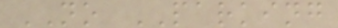NO PARKING
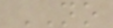NO
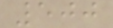500
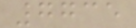7735
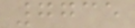7735
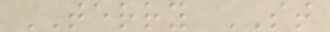TERRY ST
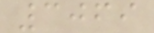3069
